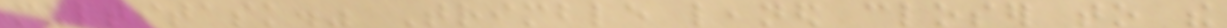multitask." Trimble leaned closer to the
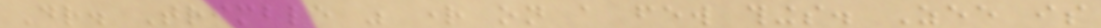Dr. Trimble was right on a few things. Zee is
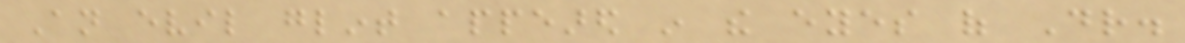An evil glint appeared in the eyes of Dr.
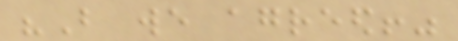"But we agreed!"
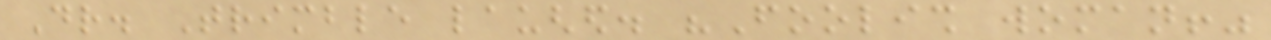Dr. Trimble laughed. "Foolish woman!"
